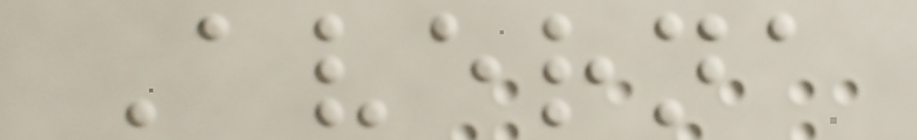Averna
